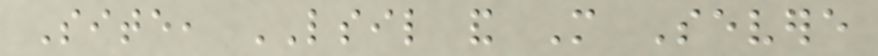Site, LSIL and More Severe
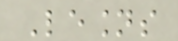Lesions
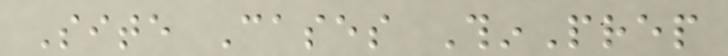Site Cases ThinPrep
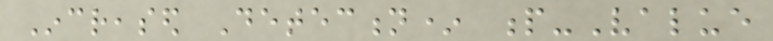Increased Detection* p-Value
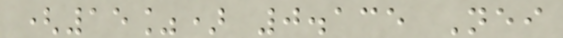(15%) 0.135 Neither
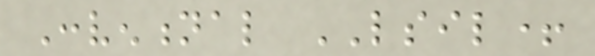Conventional LSIL+
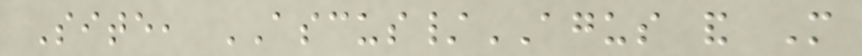Site, ASCUS/AGUS and More
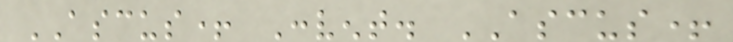ASCUS+ Convent. ASCUS+
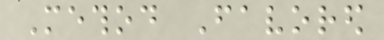Method Favored
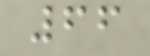66
